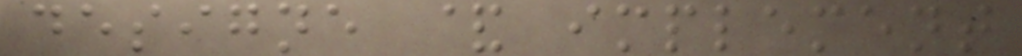designe & implement
